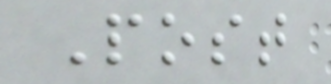Post
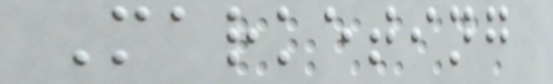Marketing
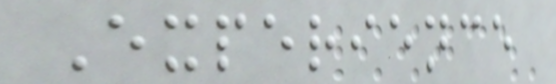Experience
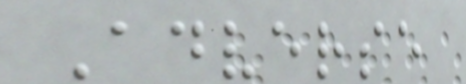Adverse
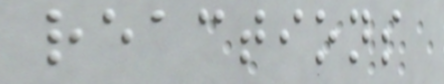reactions
